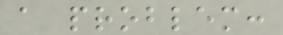a problem:
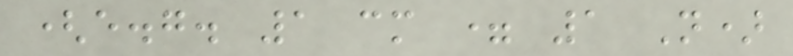(e.g. 1 cm = 1 N)
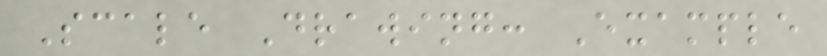Scale Drawing: Example
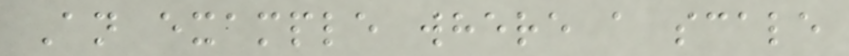An example where a scale
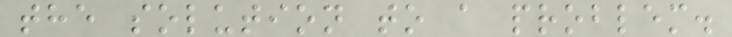the solution to a problem.
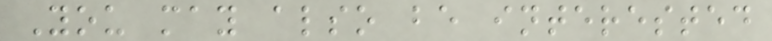You may also be interested
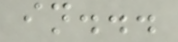in...
